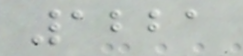1221
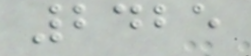2425
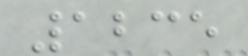1235
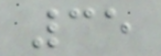35
